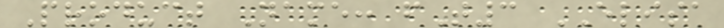Product Name: fT3 ELISA
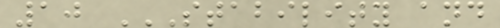10 STABILITY AND
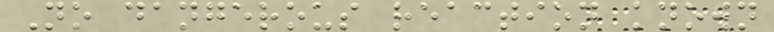No dangerous reaction known
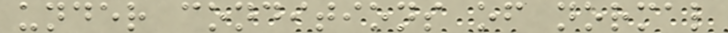under conditions of normal
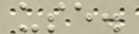use.
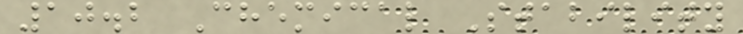10.2 Chemical Stability
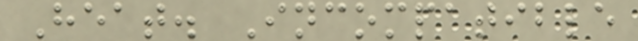Heat. Incompatible
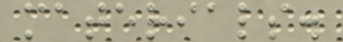materials.
